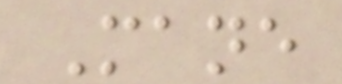Mane
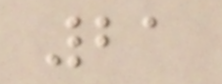21
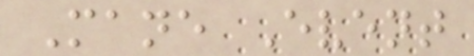Mane Event
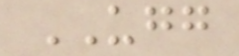UGG
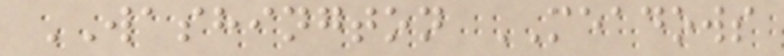WASHINGTON MEADOWS
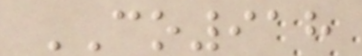CO918
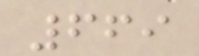669
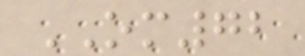OM72
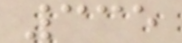335
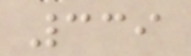339
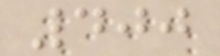400
